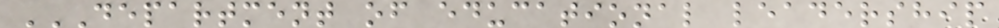DEPARTMENT OF EDUCATIONAL LEADERSHIP
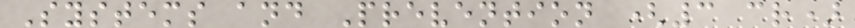Systems and Prevention (3 cr)
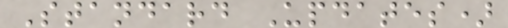Standard Updates)
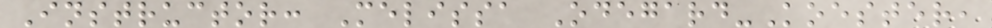Instructor: Melissa Odegard-Koester,
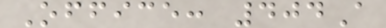Office: 404A
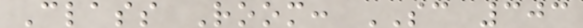Class Room: SC 303
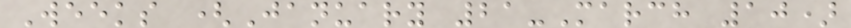Weeks (January 21-March 10)
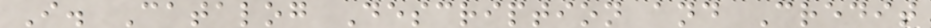I. Catalog Description and Credit
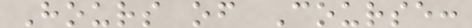Hours of Course:
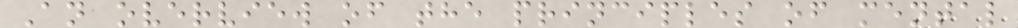An overview of the principles of mental
